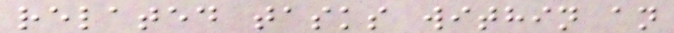related tasks within an
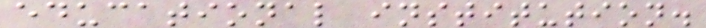educational institution.
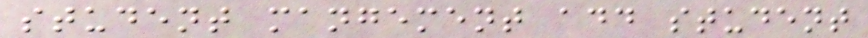student mangement add student
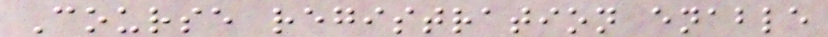Course registration enable
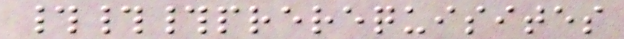###prerequisites
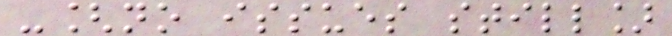-[no issues still]
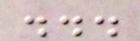...
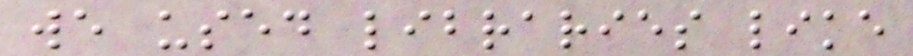we used libraries like
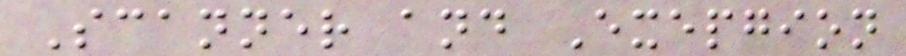Scanner and Exepgion
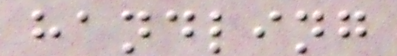handling
